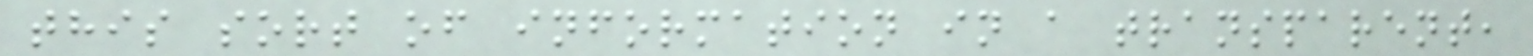this sort of information in a transparent,
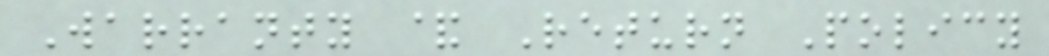Warranty & Return Policy
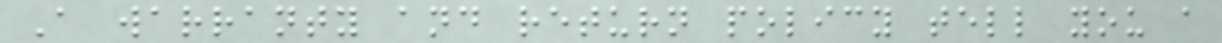A warranty and return policy tell you a
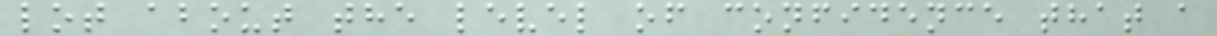lot about the level of confidence that a
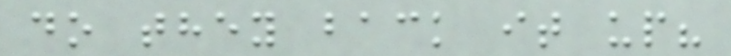do they back it up?
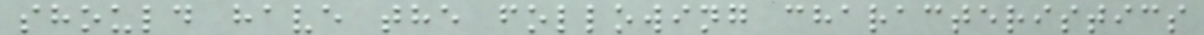should have the following characteristics
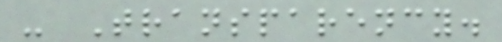- Transparency.
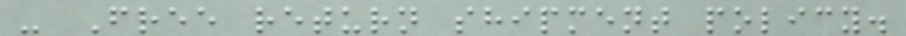- Free return shipment policy.
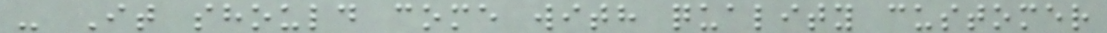- It should come with quality customer
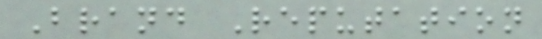Brand Reputation
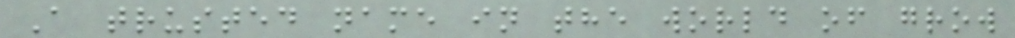A trusted name in the world of grow
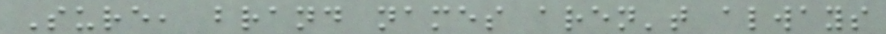Sure, brand names aren't always
